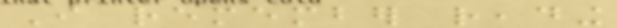I remember reading
